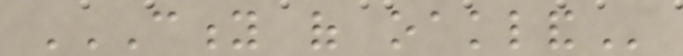CITY OF OAKLAND
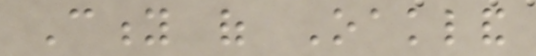City of Oakland
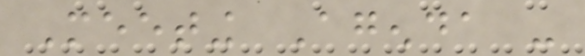Meeting Agenda -
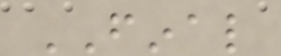FINAL
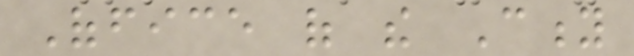Office of the City
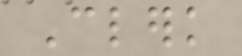Clerk
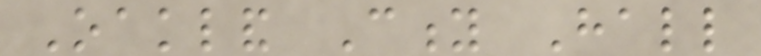Oakland City Hall
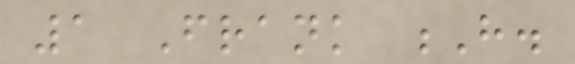1 Frank H.
